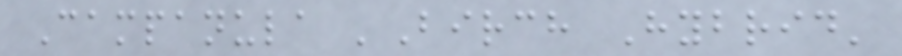Campanula 'Birch Hybrid'
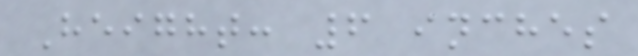Height: 6 inches
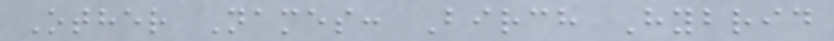Other Names: Birch Hybrid
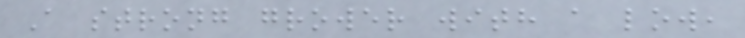A strong grower with a low,
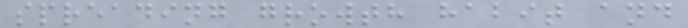spreading growth habit and
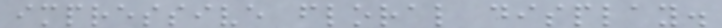impressive floral display.
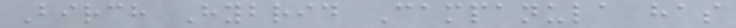Birch Hybrid Campanula has
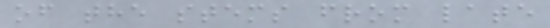of the stems from late
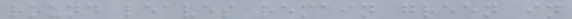round leaves remain green in
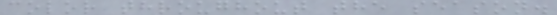color throughout the season.
